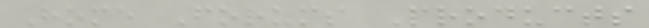Home Forums Products
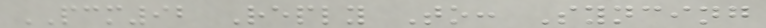PCM92 Reply To: Syncing
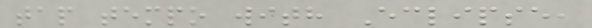tap tempo with Eclipse,
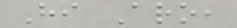Hi Aro,
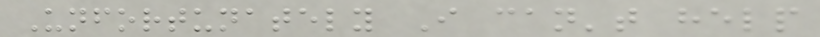Unfortunately I can't help
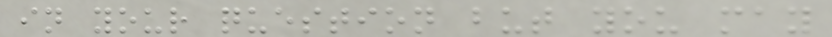in your question but you may
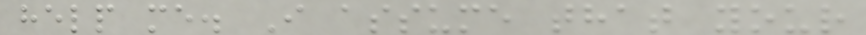help me. I assume that your
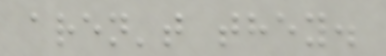aren't they.
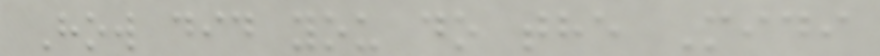How did you do the Midi
